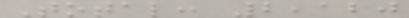Total: 2,120
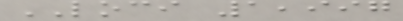LOCI 1,997
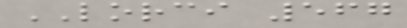LORCI 567
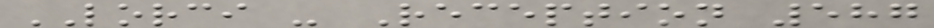LORCI - Reception 587
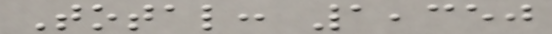Total: 1,350
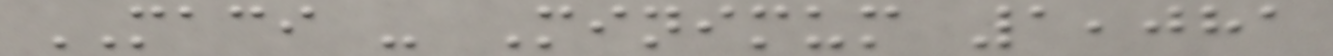MACI - Minimum 1,081
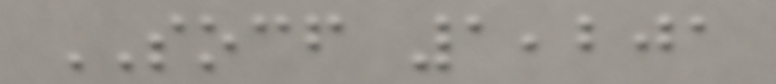SOCF 1,201
